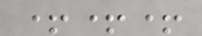+++
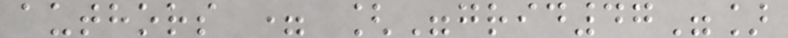authors = ["grid47"]
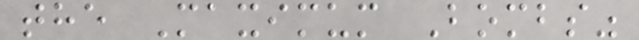the Maximum Bombs"
